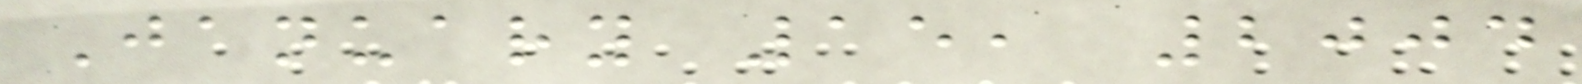January 15, 2004
